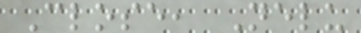Close, Nelu
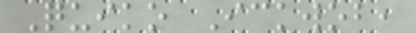Quiko Ickwob,
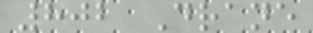802 Drane
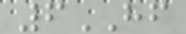6HF
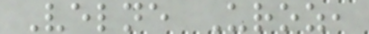Velne Uroz,
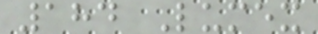184 Lumex
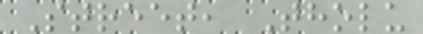Street, Tholu
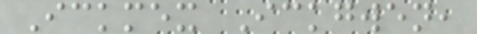Ickmex Ickgwen,
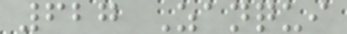627 Zanqui
